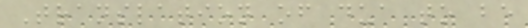Translation of dua to be
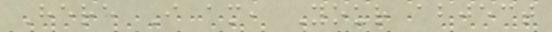Here I am, Your abject
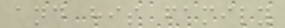and his family
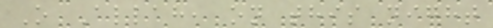O Allah, on this night
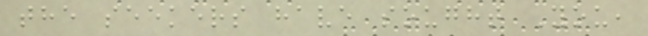the seekers have sought You,
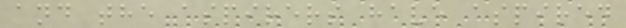and the aspirers have aspired
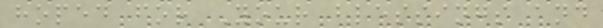hoped for Your blessings and
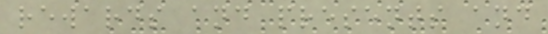rewards and presents and
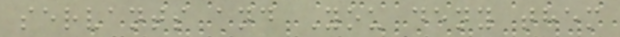servants and You deny them
